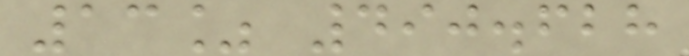13% 490.628
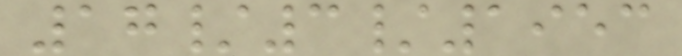17/3/1953
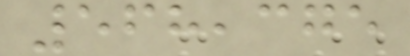568,375
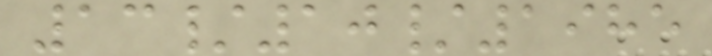13/10/1985
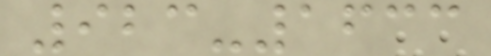923-1633
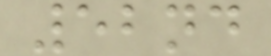52nd
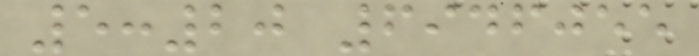5:20 6946055
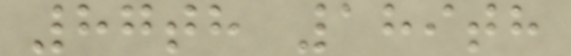87th 189th
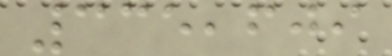335,609
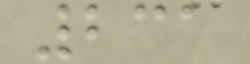231
